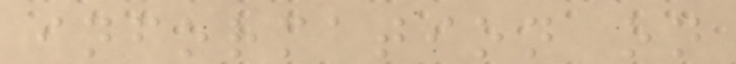information on
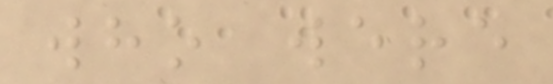who were
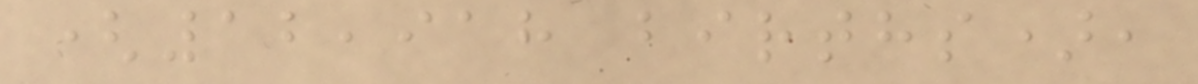(12,918 births),
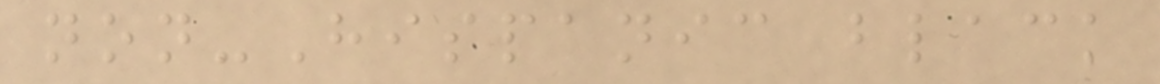non-Hispanic black
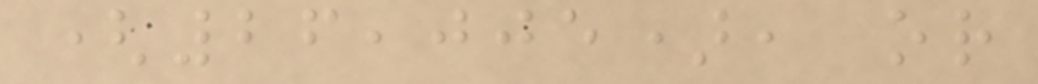(26,005), or
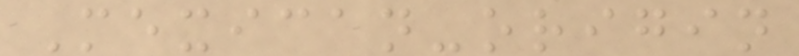Mexican-origin
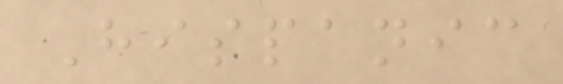Hispanic
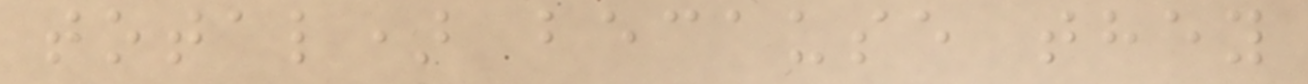total) because they
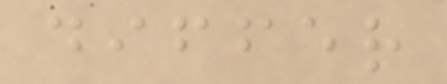differ
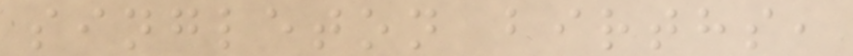singleton births,
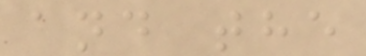and the
